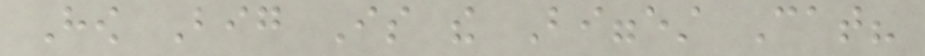How Big Is the Biggest Cat?
